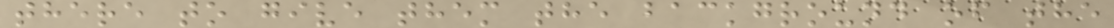there to give them the background of the
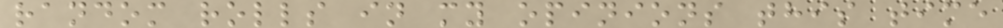random rolls in my opinions this time
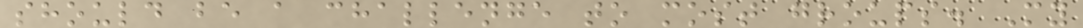should be a challenge to most groups. My
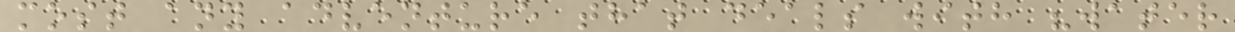most any adventure that deals with "water
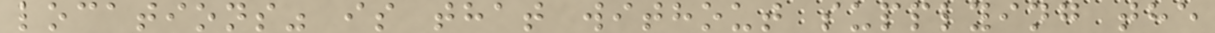locations" is that without supplying the
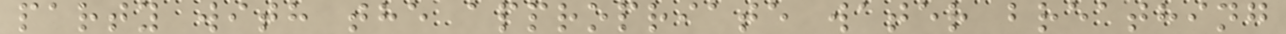party with the appropriate water breathing
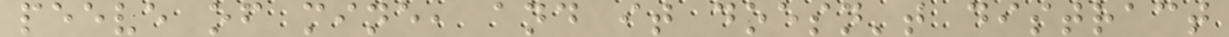peeve of mine, and it doesn't distract
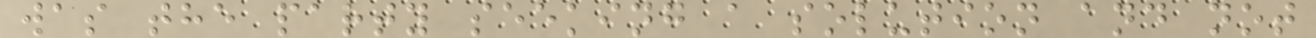was the party seeking a solution and not
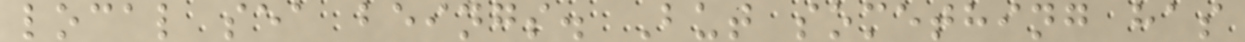local sea beings. But something has
